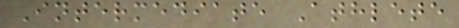Intermediate Athlete
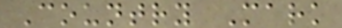Country Mark
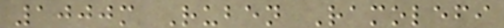1000m Ruben Ramolefi
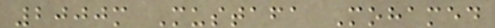2000m Mustafa Mohamed
